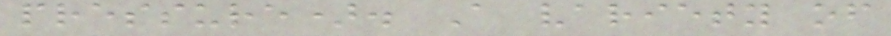pressure). A variety of
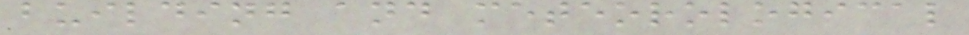building and meteorological
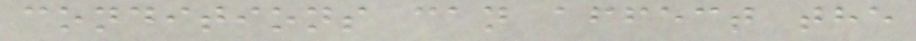conditions can affect the
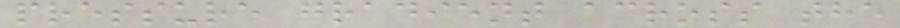pressure gradient across the
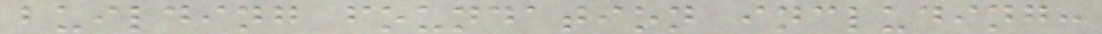building foundation including:
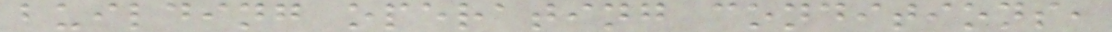building operating conditions,
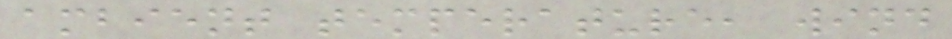ambient temperature, wind
